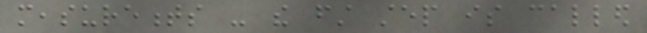measurements - the first step is called
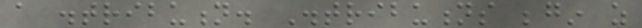a distribution. Distributions begin as
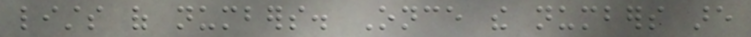lists of numbers. Once the numbers are
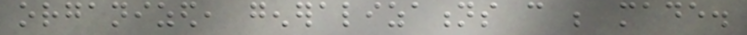organized, generalizations can be made.
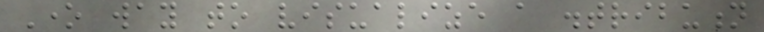One way to visualize a distribution
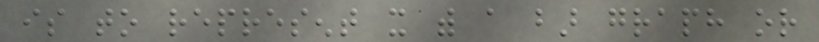is to represent it with a bar graph or
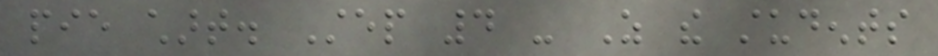pie chart. Step 4 - As the students
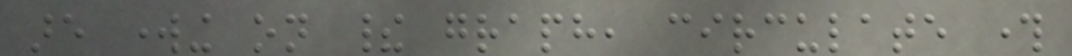are working on their graph, circulate through
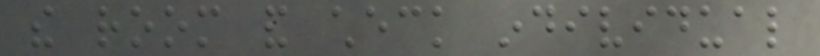the room and check individual
